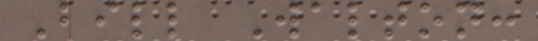Bill Walton:
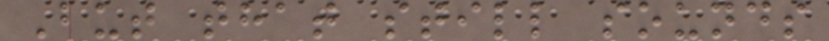But that still sounds
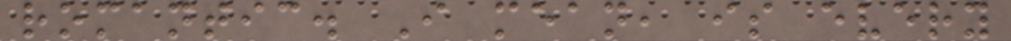romantic. I mean, is every
